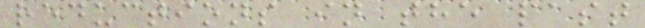reductions in the past
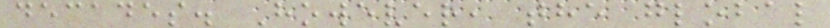decades. However, the global
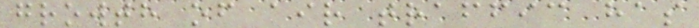growth of air traffic has
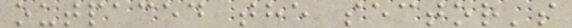outpaced the sector's
